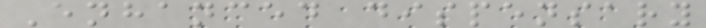Enhanced dispensary
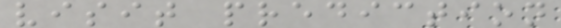visit prediction
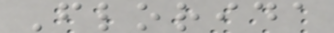Florida
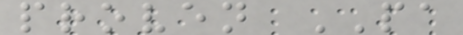proven PA
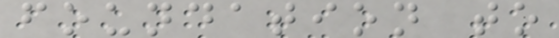foundation to
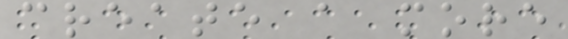create a more
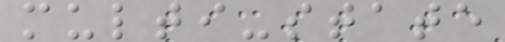multi-state
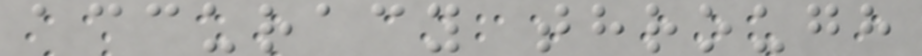accuracy through
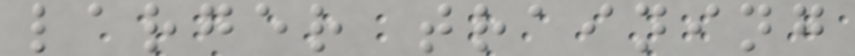larger training
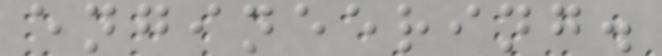engineering.
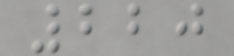220
